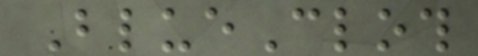BlueCloth
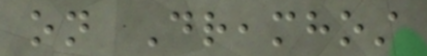on Dreamhost
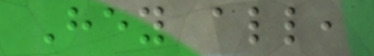Hey all,
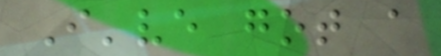I've got a
